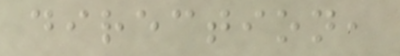direction,
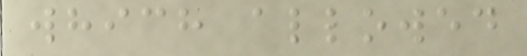which allowed
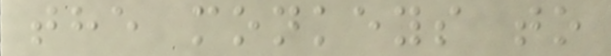the monkeys to
